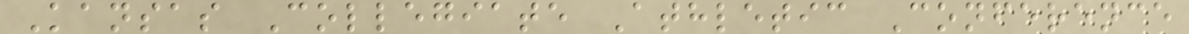Kansas Collegiate Athletic Conference
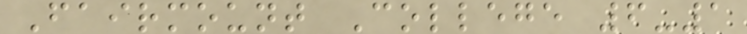Fairmount College 6-1
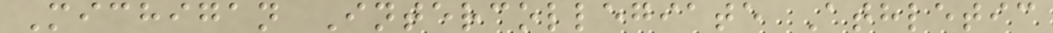Michigan Intercollegiate Athletic
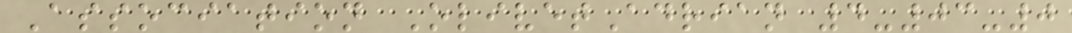Association OlivetAdrian 4-03-0
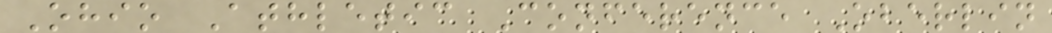Ohio Athletic Conference Oberlin
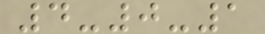4-0-1
